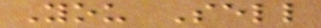You Sell
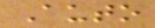Auto
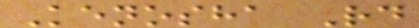Kenosha Rd
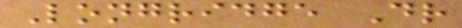Longridge Dr
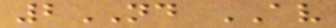2ND AV
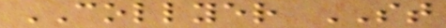COLLYER ST
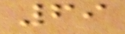69
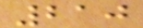210
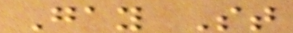Gay St
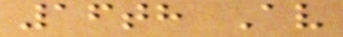16th Av
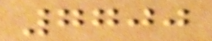7700
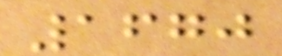1670
